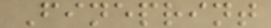Fineprint
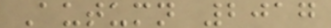Autumn 2017
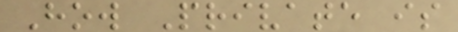How Private is
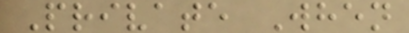Private When
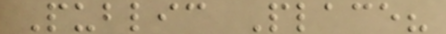Public Place?
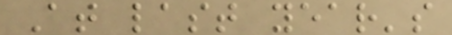At last year's
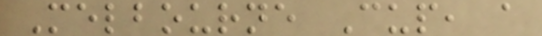Melbourne Cup, a
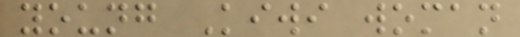young Kiwi woman
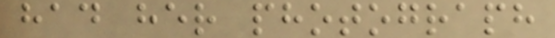had her photograph
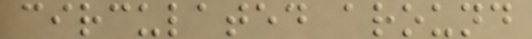circulated around
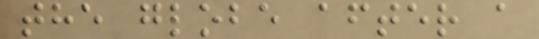the globe after a
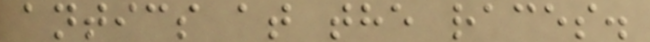antics at the races.
